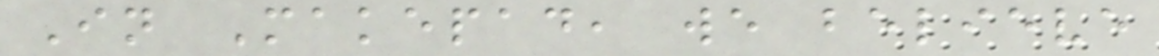In Makepad, we believe
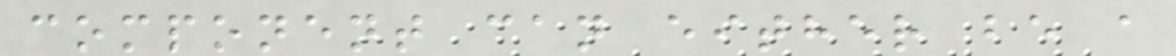component can either be a
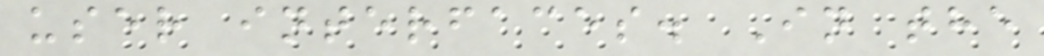user interfaces. In the
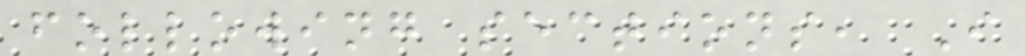following sections, I
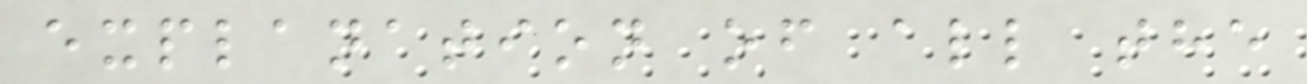explanation of all the
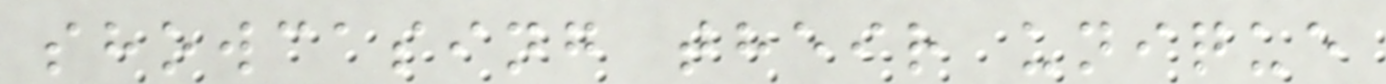showcasing their unique
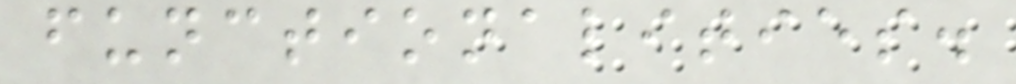functionalities.
